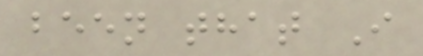been that I
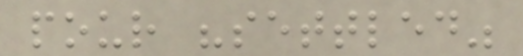pour "settled"
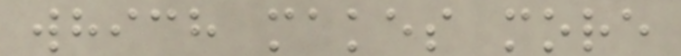which makes more
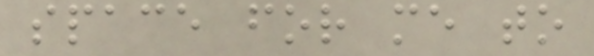space for me to
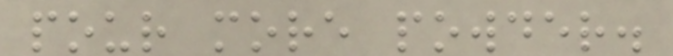pour more powder.
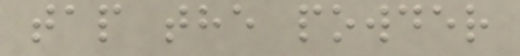tap the powder
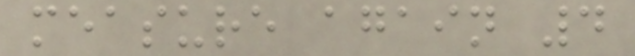measure again 4
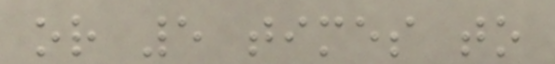or 5 times to
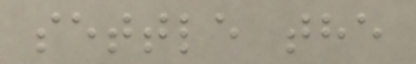settle the
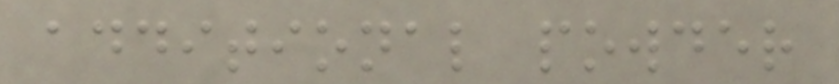additional powder
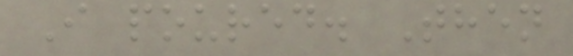I poured. Then
